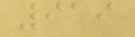919
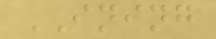INING
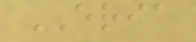ERIA
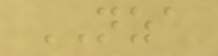NZA
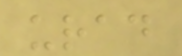urad
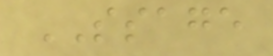SSAGE
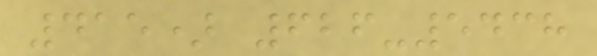415) 626-5438
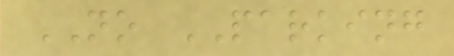NO PARKING
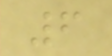6
